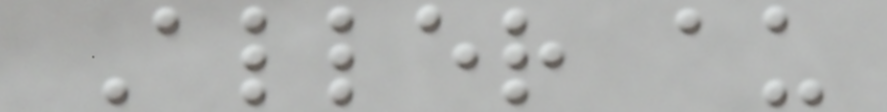Aller au
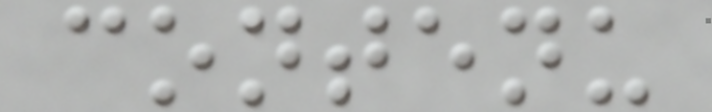contenu
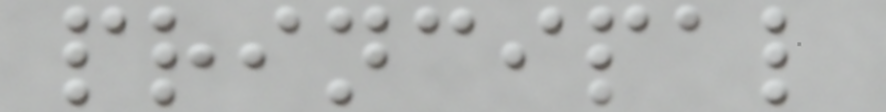principal
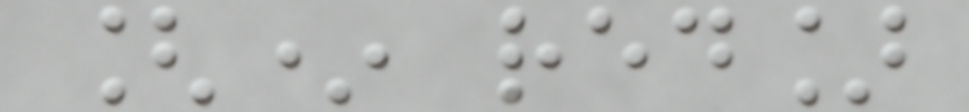[* red]
